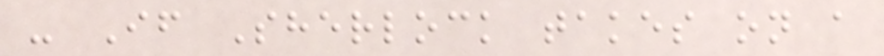- If Sherlock takes on a
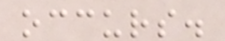occurs.
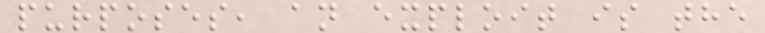purposes, an exploit is the
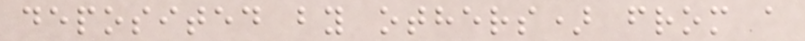deposited by others) from a
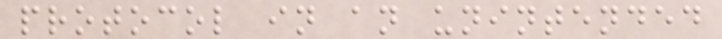protocol in an unintended
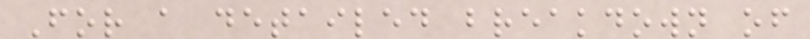For a detailed breakdown of
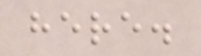here.
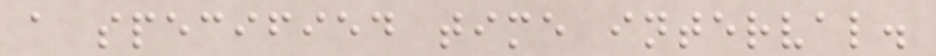a specified time interval.
